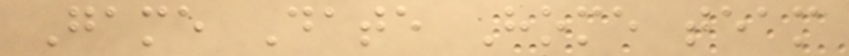Game Date Home team
